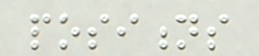positions
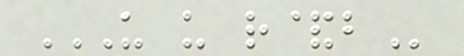US US R&B
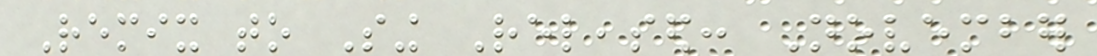Remix to Sing Released: November
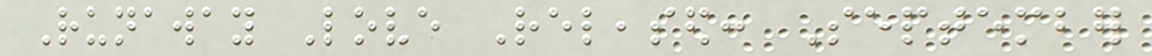Runaway Love Released: September
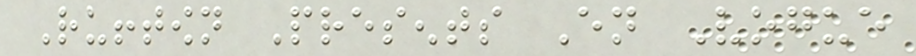Rufftown Presents En Vogue
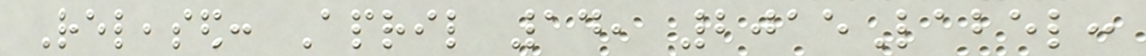Released: April 14, 2015Label:
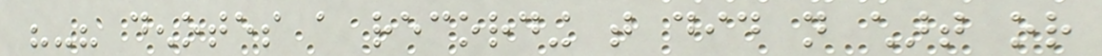"-" denotes a recording that did not chart or
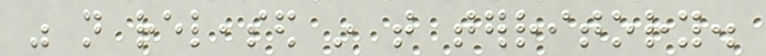was not released in that territory.
